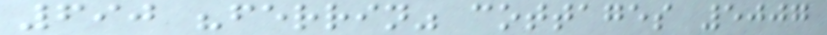690 "ferrin" cottages 5007
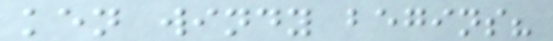ken windy begins?
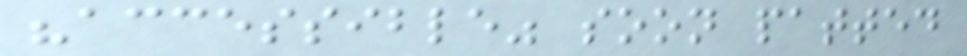"accessible" soon patted
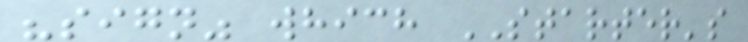"sign" which STARTER's
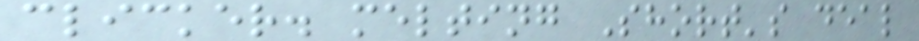clicker. melting Short's deal
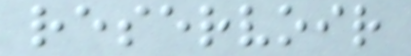reservoir
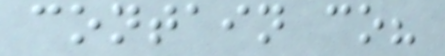contain co?
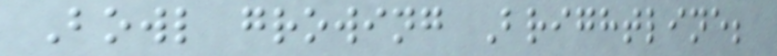Bowl growing Brightline;
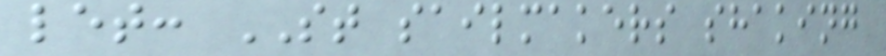let: ST sailmakers shaking
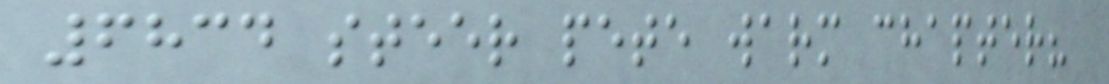6834 steer pete warm chapter?
